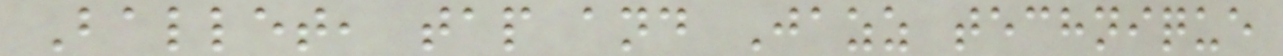Ballet, tap and Jazz technique
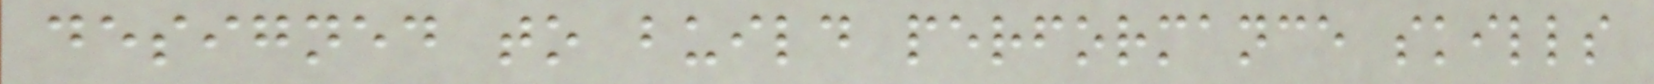designed to build performance skills
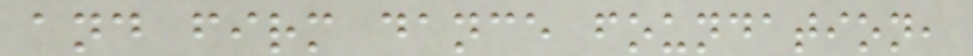and firm dance foundation,
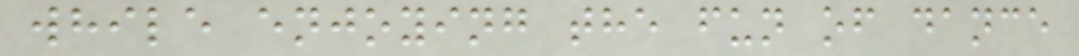while enjoying the fun of dance
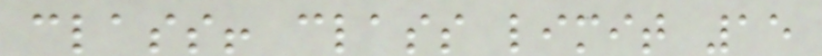class! class limit 15
